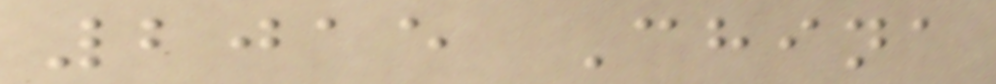2015 China
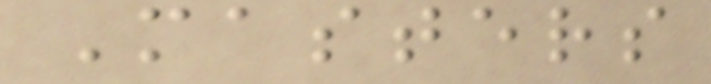Masters
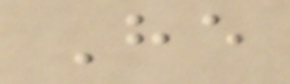He
